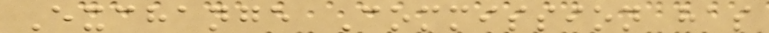Exchange Commission has
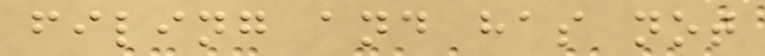filing and has not
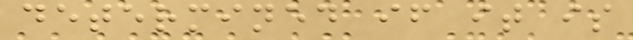determined if it is
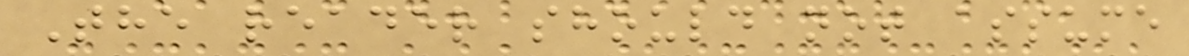The reader should not assume
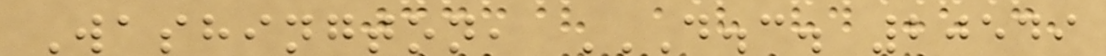Washington, D.C. 20549
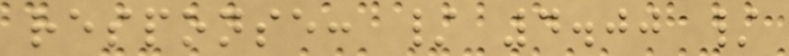response: / 4.00 /
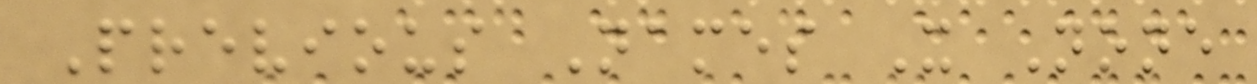Previous Names X None
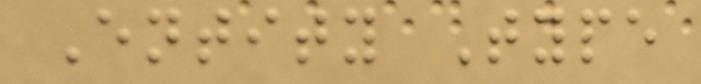Entity Type
